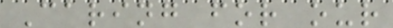Caring for our
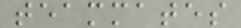teammates
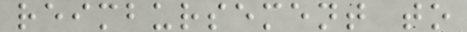reimbursement to
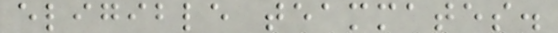eligible teammates.
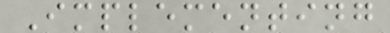Implementing
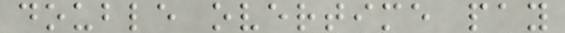double overtime pay
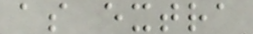as extra
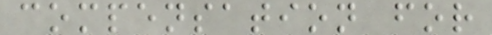compensation for
